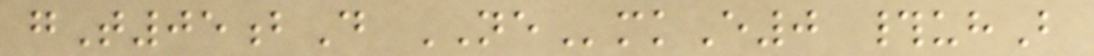gT05bD NEmkE0 #uhB
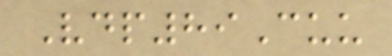Vdp89Cuu
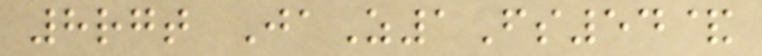8rgt JaZ1Fs54&
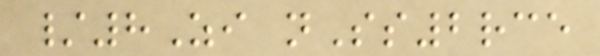/8Zi nSs2rce
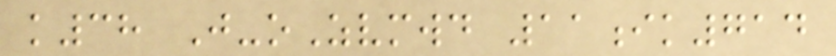k38 J-oZvmwd 11ik714
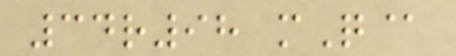34r98 mQ@
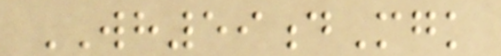WH59dMgk
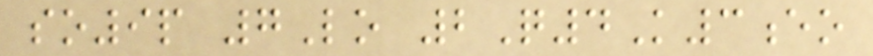so9p 7Lo 2Q4K3eo
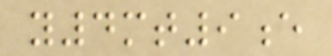y4mt9e
